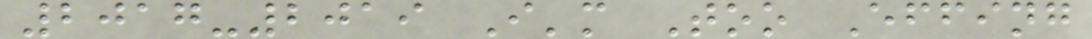2017-2019 I'm Too Effing
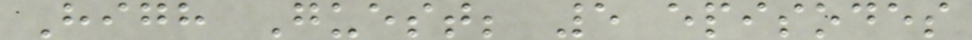High Guest; 5 episodes
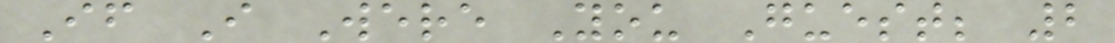If I Were You Guest; 2
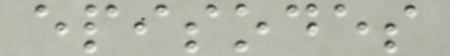episodes
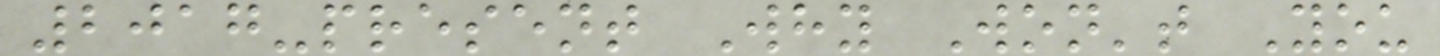2017-present Why Won't You
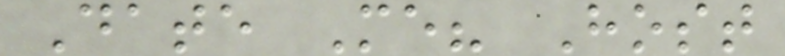Date Me? Host
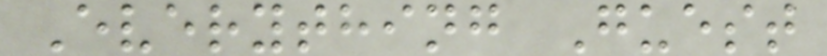Everything Guest
